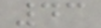43
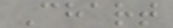Chart
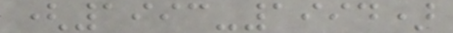(1993-1994)
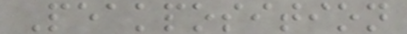Peakposition
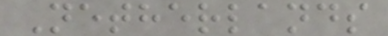Netherlands
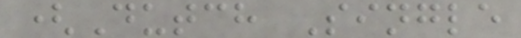(Dutch Single
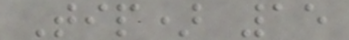Tip) 15
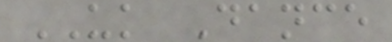UK Dance
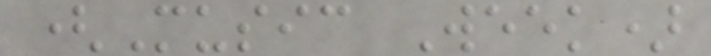(Music Week)
